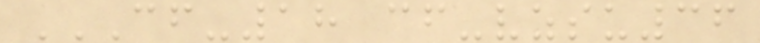CF-18 CF-VZSU36
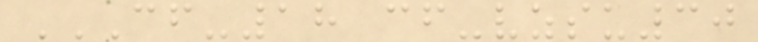CF-18 CF-VZSU30
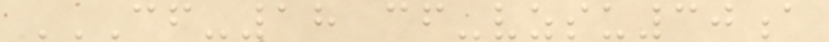CF-18 CF-VZSU30A
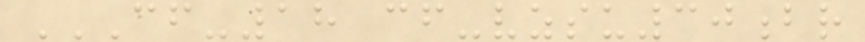CF-18 CF-VZSU30BR
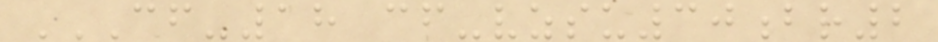CF-18 CF-VZSU30BR2
